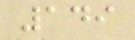149
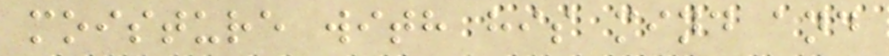moisture with his mind and
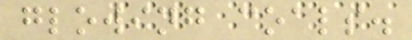glowing coals.
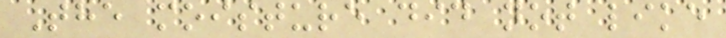The moisture did not like
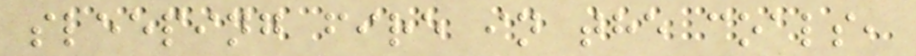sleeping fire in the coals,
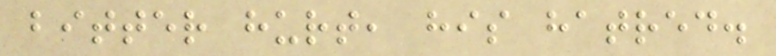bitter hurt, his hatred.
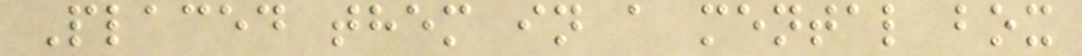Placed them in a mental box
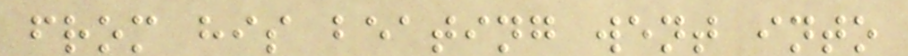from his beating went into
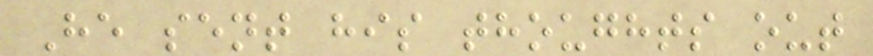He sent his thoughts out
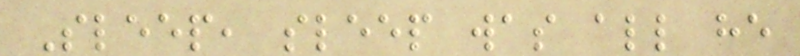Sleep, sleep was all he
